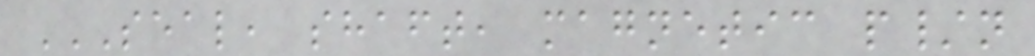SEAL, SHAFT, MAGNETIC P/N
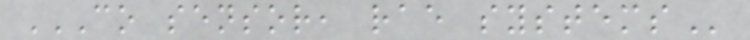CO SENSOR, RAE SYSTEMS
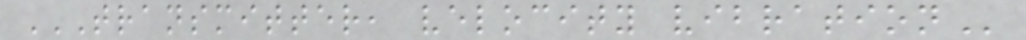TRANSMITTER, VELOCITY VIBRATION
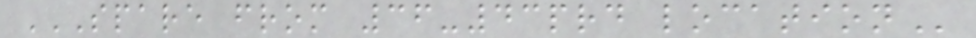SPARE FROM 36-43PRD LOCATION
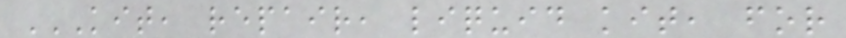KIT, REPAIR, LIQUID KIT, FOR
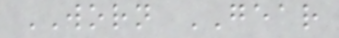WORN GEAR
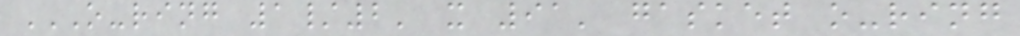O-RING 1/2' X 91' GASKET O-RING
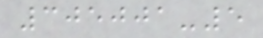305001-5
